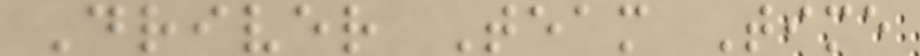Driver Team Time
